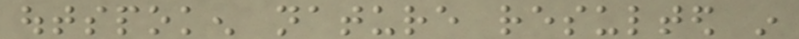outspoken nature resulted in
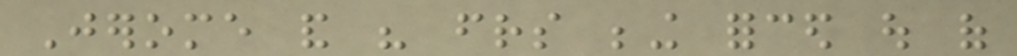Jerome and his friends being forced out of
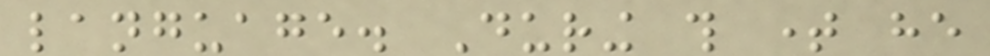language. During this time he
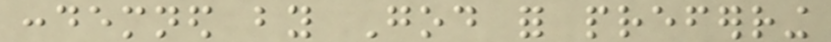condemned by God for preferring
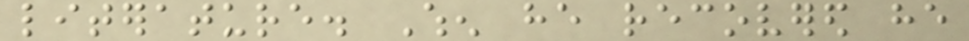literature. When he recovered he
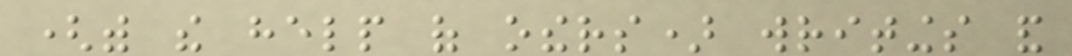(with the help of others) writings and
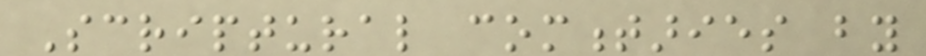Scriptural commentaries by
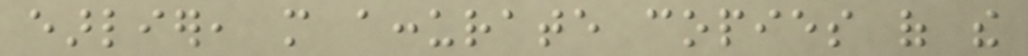earlier, more accurate copies of the
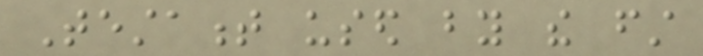Testament used by the first
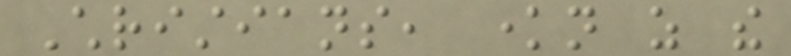Christians, known as the
